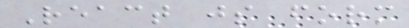React js form
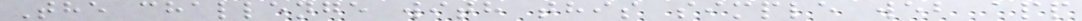The challenge with this simple web app
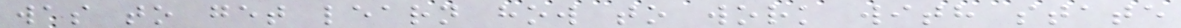was to get learn how to work with state
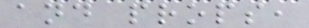and props,
